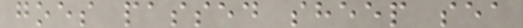goes passed sheep sea
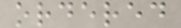ordered
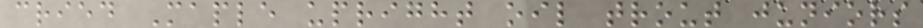cried Maple upright oil trout juniors
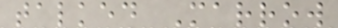talked Marrow
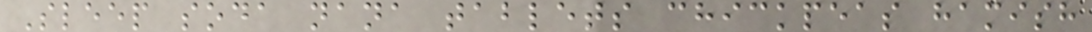Sleep soda nana tablets chickpeas hamish
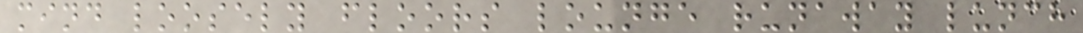mind loosely floors lounge runaway lunch
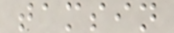tamsin
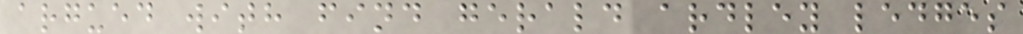argued with find gerald ardley ledges
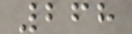268
